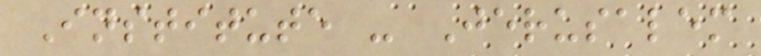Institute - Jerusalem
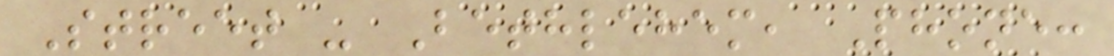Street - Bethlehem, Phone:
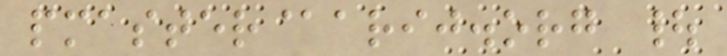pmaster@arij.org |
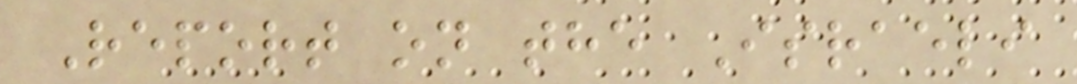Report on the Israeli
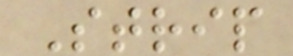Strip
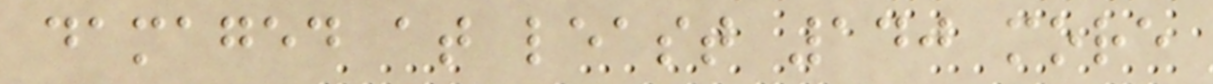damaged at least 140 more
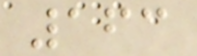163
